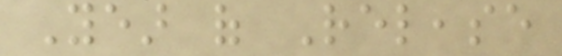Year of Release
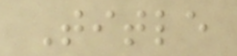Title
